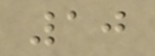10
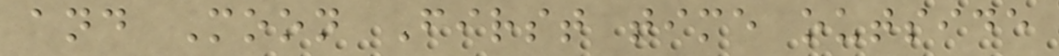and Moon First time outside
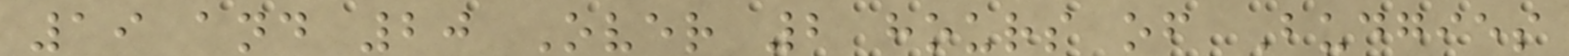19 and 20 Over 2 hours of Budgies
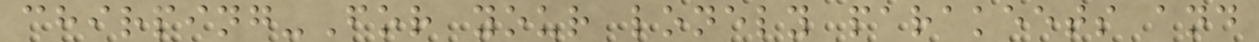chirping-For your lonely parakeets and
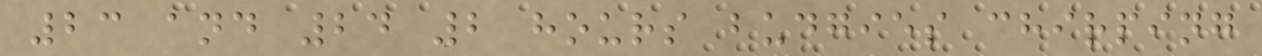23 and 24 2 hours budgies chirping
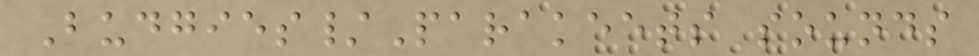Budgies/Parakeets sounds
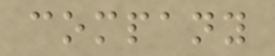company
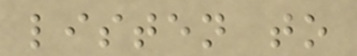listen to
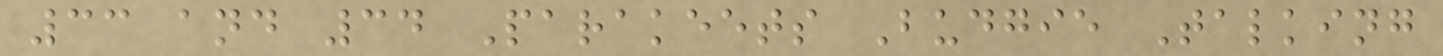33 and 34 Parakeets Budgie Talking
